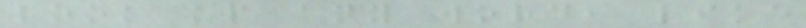look up any word, like
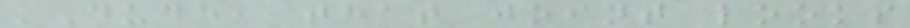'Dude, that joint looks
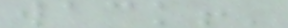wack!'
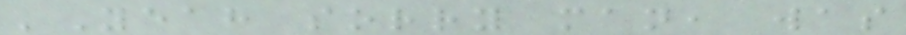'Yeah sorry man, was
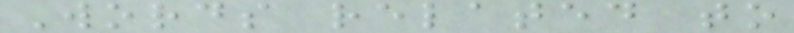Words related to
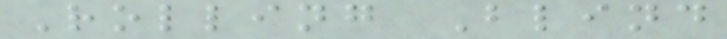Rolling Blind
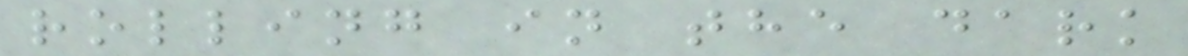rolling in the dark
